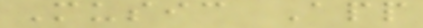Music App
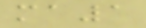ma1
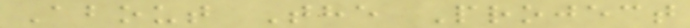About The Project
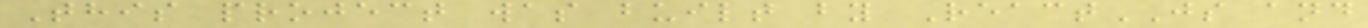This project was built by ReactJS and
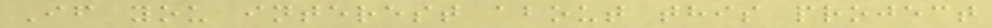If you interest about this project
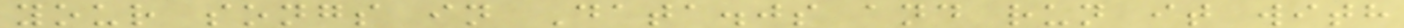your songs in Data.js and run it with
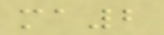ma2
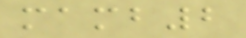mamb2
